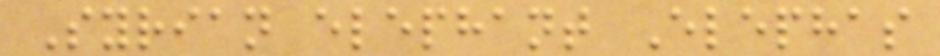Syrian elephant Elephas
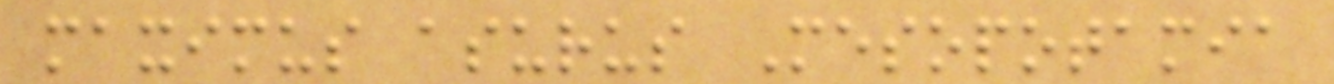maximus asurus Mesopotamia
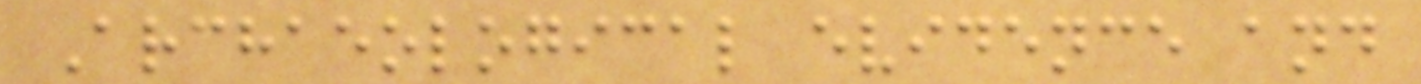Archaeological evidence and
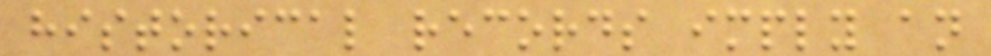historical records imply an
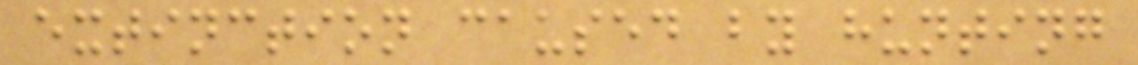extinction caused by hunting
